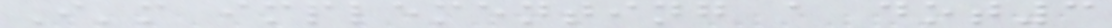I'm implementing a dot3
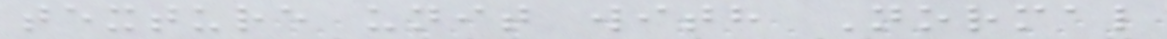texture unit with Normal
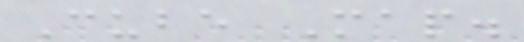Cube Map.
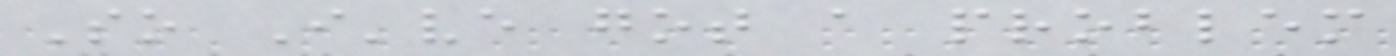So I've got a problem
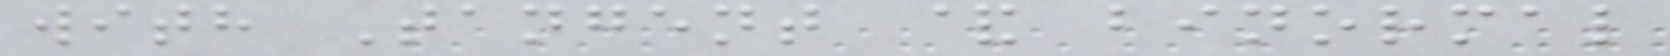with Tangent & binormal
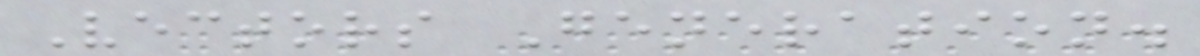Vectors Generation.
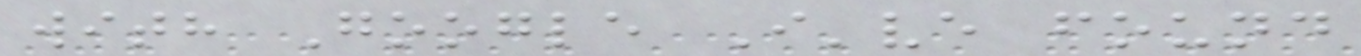with Google I've found
